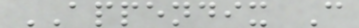APPENDIX C
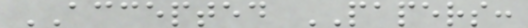ACCEPTED PAPERS:
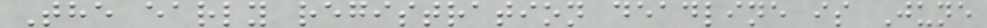The early registration deadline is June
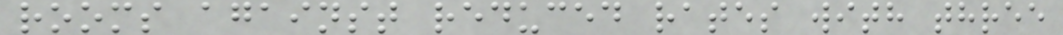rooms against reduced rates with three
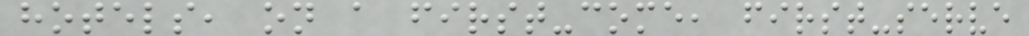hotels, on a first-come, first-serve
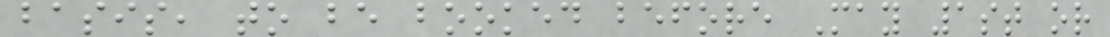basis, to be booked before May 1st or
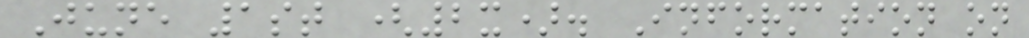June 1st (2x). Information on
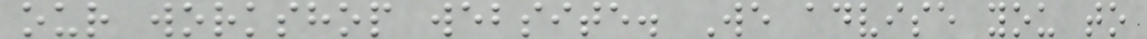our workshop website. We advise you to
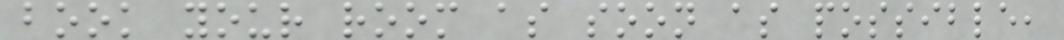book your room as soon as possible,
